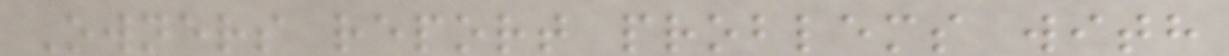Owners report problems with
